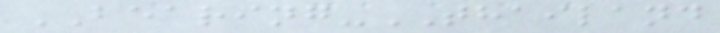BEARING-THAILAND
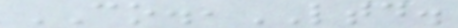CO.,LTD.
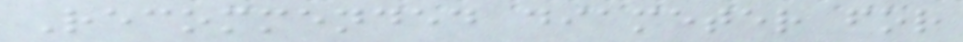Recommended diameter for
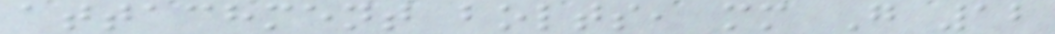attachment bolts, mm G 12
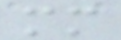mm
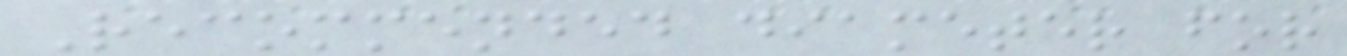Recommended diameter for
